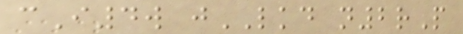cI4w jLKD n2rP
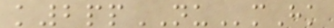k2ppNUmHk
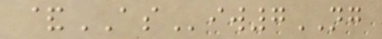&ASiw7NG
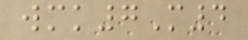wmk7M4
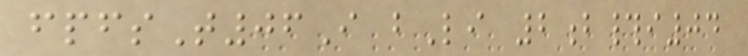fpfsT06I bLi 2b#i04
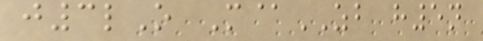j3lO M@ZB h5n
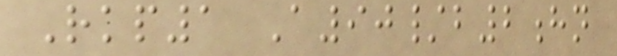Rkp1 A90/b2hn
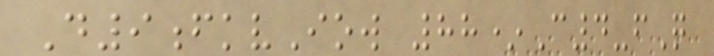D9fkvIow 88*C4-fQ
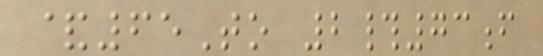&65To 2#73f
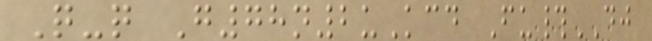Q-q G78n2uKcd Fu#DJ
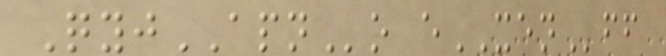QyjAPNo eXENff
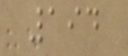194
